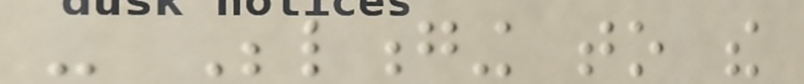- Belonging to the
